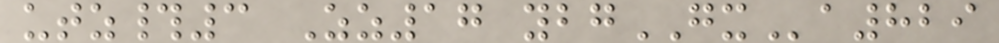utz#3 Zz17 ybgGXa829
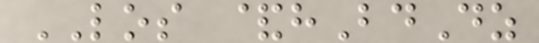LOS &hBdDz
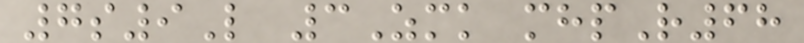7s9L 3Zmk mhpR68
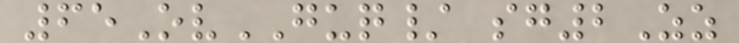65OvGUQ/ sg2Zz
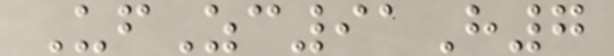UfZc91H7
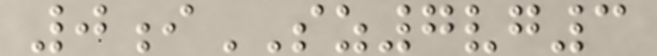0iSZ7vg3
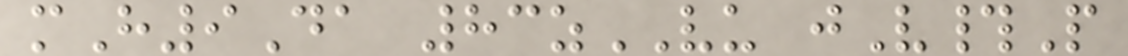mH9Da 83zVU jV#P
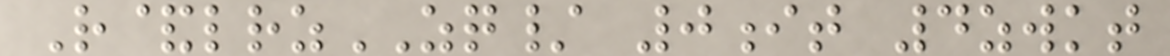R&lrzZQ/ 0it 4zwkt
